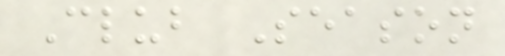Club Season
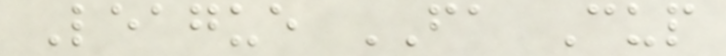League FA Cup
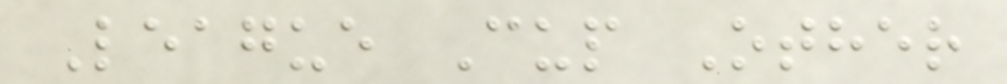League Cup Other
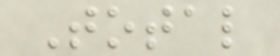Total
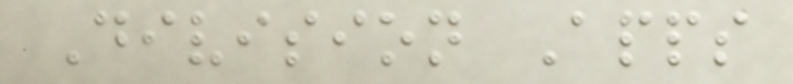Division Apps
